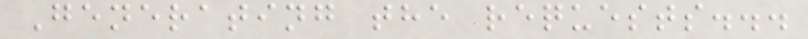Generating the requests...
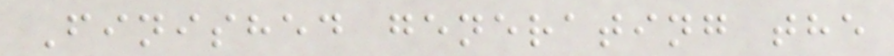Finished generating the
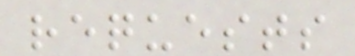requests
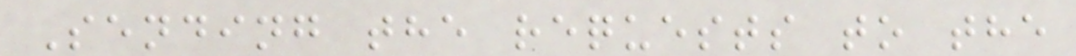Sending the requests to the
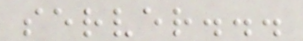server...
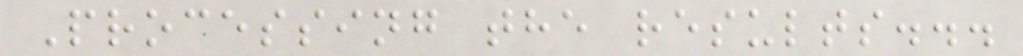Processing the results...
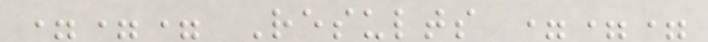=== Results ===
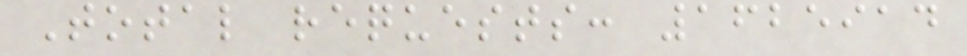Total requests: 1625914
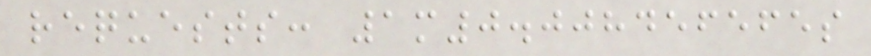requests: 1m0.008456565s
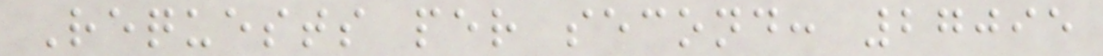Requests per second: 27095
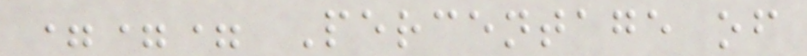=== Percentage of
